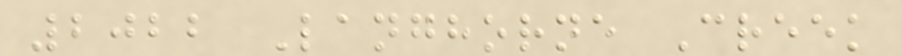2022 Langhorne Creek
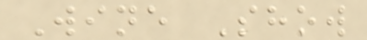Wine Show
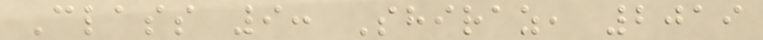Class 9: Shiraz, 2019
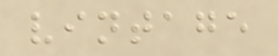vintage
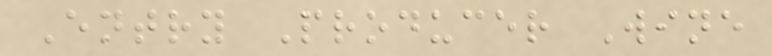Entry Producer Wine
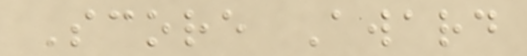Score Award
